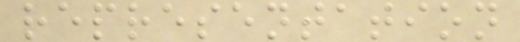representation
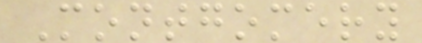Montgomery
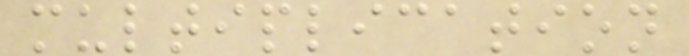multiplication
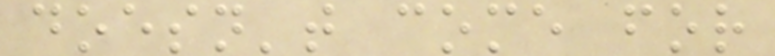doesn't come for
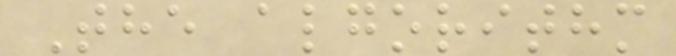The algorithm
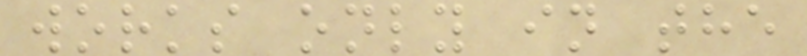works only in the
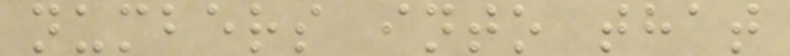numbers into that
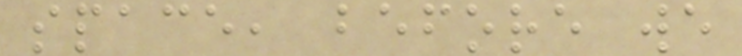space, before we
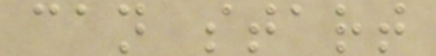can start
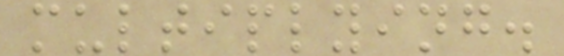multiplying.
